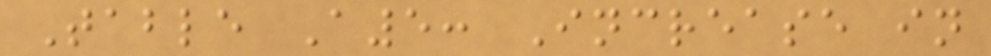Table A5: Increase in
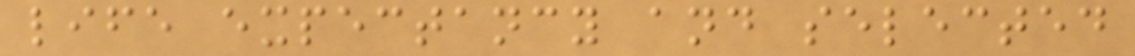life expectancy and selected
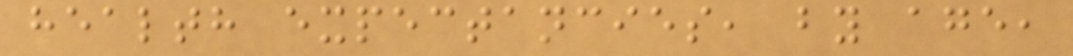health expectancies, by age,
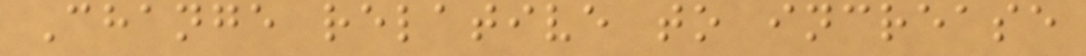Change relative to increase
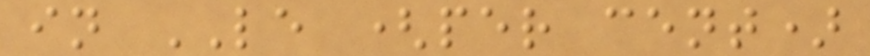in LE (per cent)
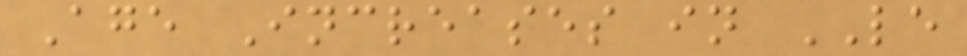Age Increases in LE
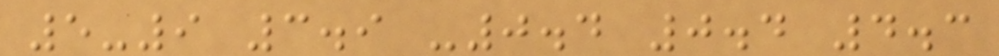5-9 3.9 -0.4 0.4 4.3
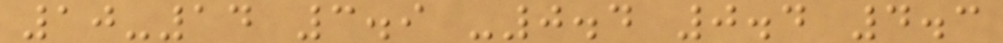10-14 3.9 -0.4 0.4 4.3
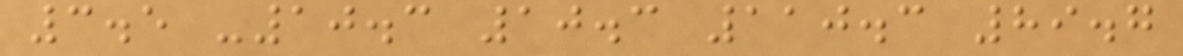3.5 -10.3 10.3 110.3 89.7
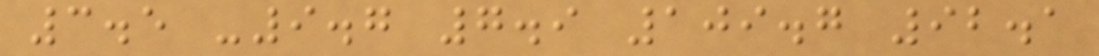3.5 -9.7 7.9 109.7 92.1
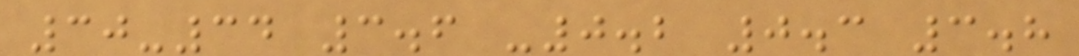30-34 3.6 -0.2 0.3 3.8
